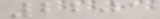2201
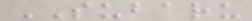SUBARU
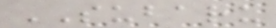SUBARU
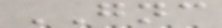GNC
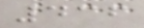436
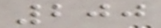200
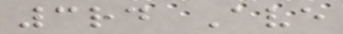3rd Ave
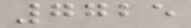7725
